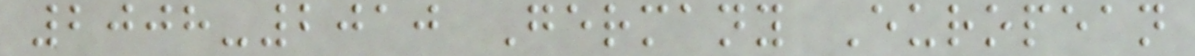2008-2010 Germany European
